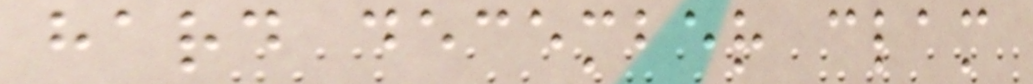hard december clam
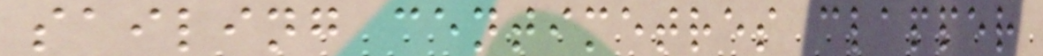sailing centimetres clapper
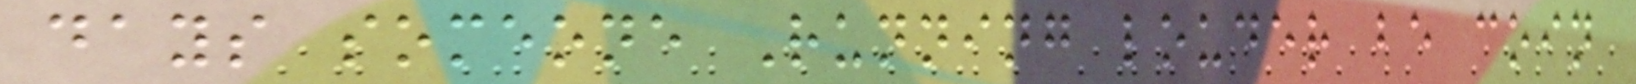days someone Running louder be coin
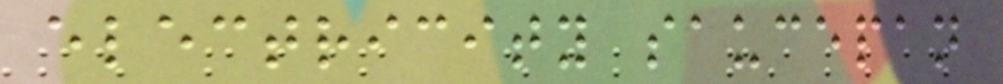electricity saucepan
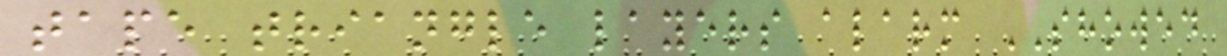tape triangle layers alarm SHOWED
